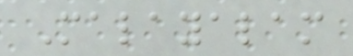Malayalam
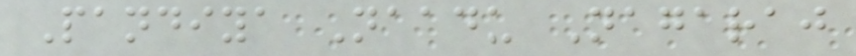Pandiya Naadu Nagaraj
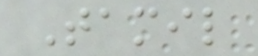Tamil
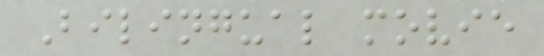Bilingual movie
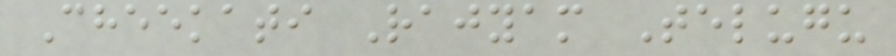Cheekati Rajyam Telugu
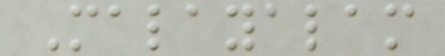Malayalam
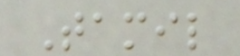Tamil
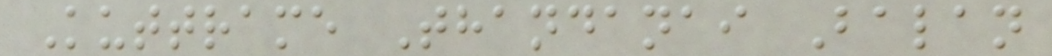Kuttrame Thandanai Balan
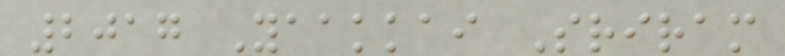2017 Yaakkai Sriram
